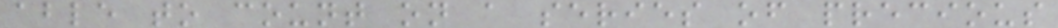able to count on a series of precious
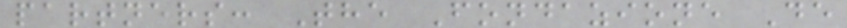partners: The Fondazione De
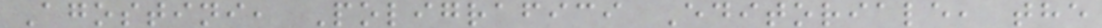Agostini, Poligrafici Editoriale, the
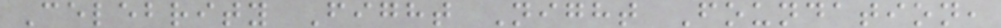Celebrity Fight Night Foundation,
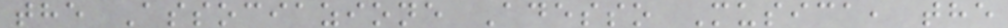the Associazione Adesso Musica, the
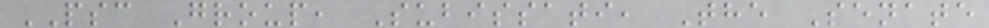PSC Group, Subissati, The Senate
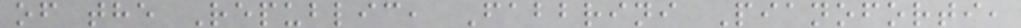of the Republic, Fabbrini Pianoforti,
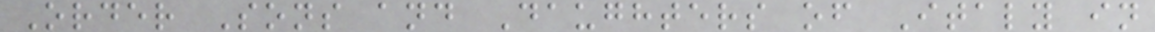Order Sons and Daughters of Italy in
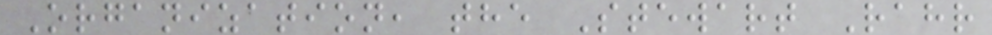Organization, the Stewart Rahr
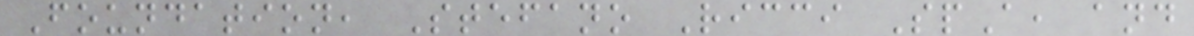Foundation, Stefano Ricci SpA, and
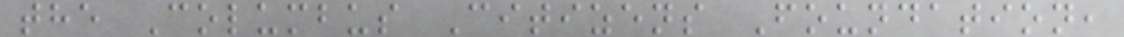the Columbus Citizens Foundation,
